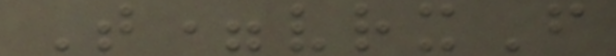T=vrxF
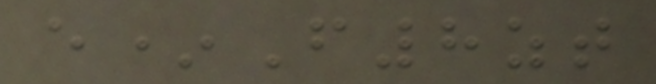e*F8zt
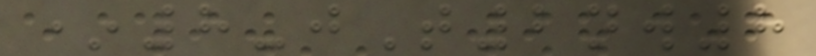*8-jT2nw8
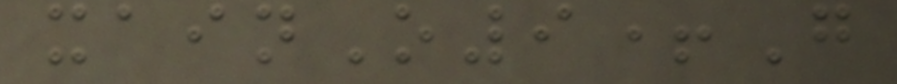xainO9+G
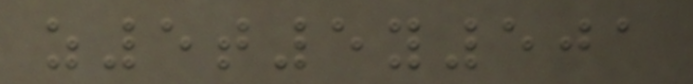z5t5y501
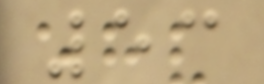53
